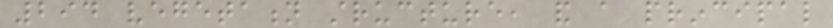294 vegetation structure, and a principal
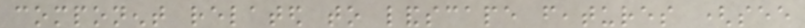component related to landscape features (see
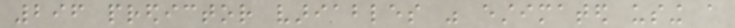296 predictor variables was estimated using a
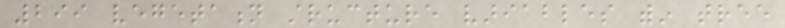299 vegetation structure variables within tree
